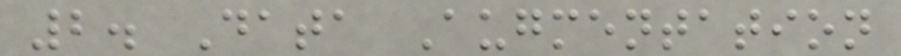2. Data Augmentation
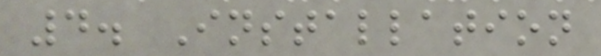4. Installation
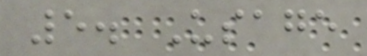5. Usage
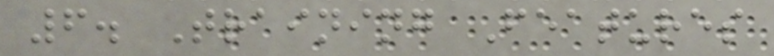6. Training Features
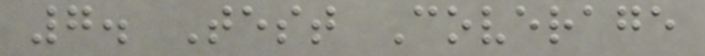7. Test Coverage
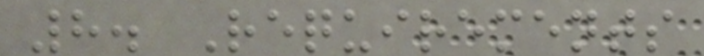8. Requirements
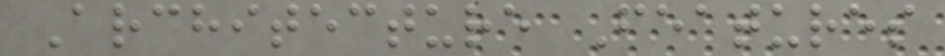Architecture Features
